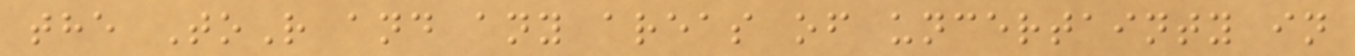the ToR and any areas of uncertainty in
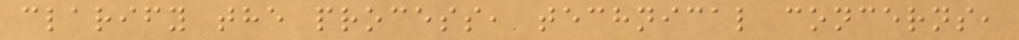clarify the process, technical concerns,
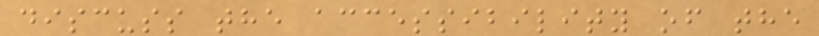discuss the accessibility of the
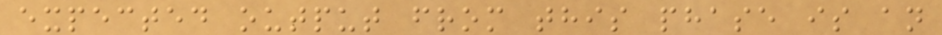expected output from this phase is an
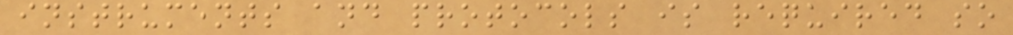instruments and protocols is required so
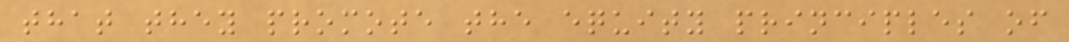that they promote the equity principles of
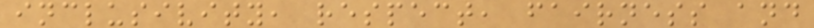inclusivity, respect, fairness and
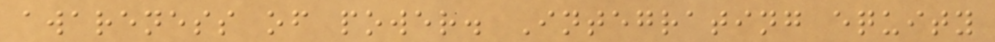awareness of power. Integrating equity
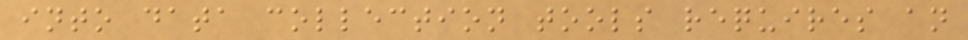into data collection tools requires an
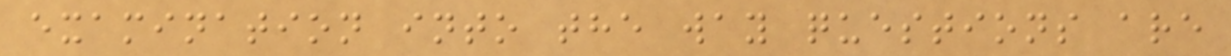examination into the way questions are
